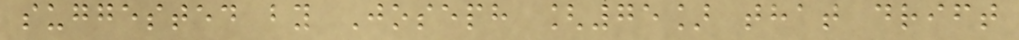suggested by Joseph [75] that drift
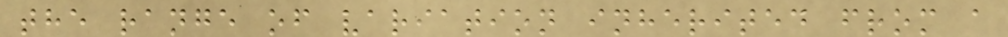the range of variation inherited from a
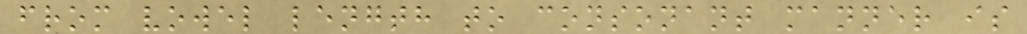from vowel length to consonant manner is
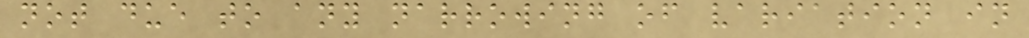not due to any narrowing of variation in
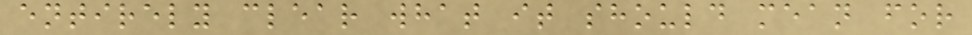entirely clear what it should mean for
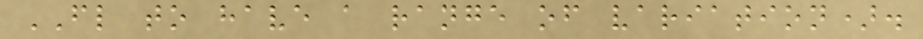FL to have a range of variation).
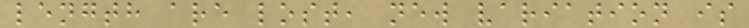length are lost, new variation is
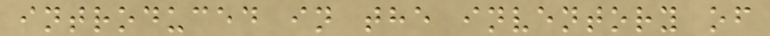introduced in the inventory of
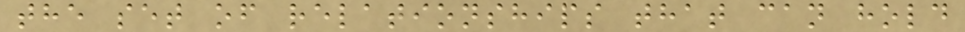the set of relationships that can hold
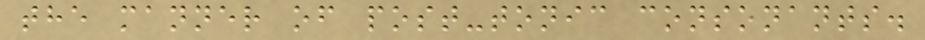the manner of post-tonic consonants.
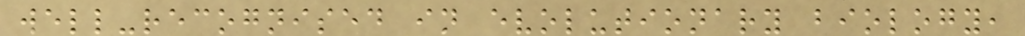well-recognised in evolutionary biology,
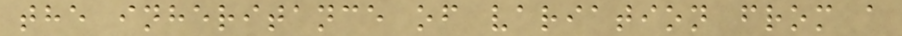the inheritance of variation from a
